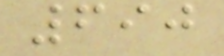690
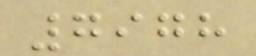7978
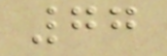77
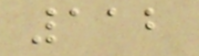112
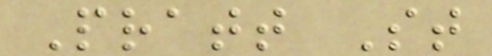Pratt St
